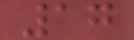17
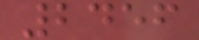2456
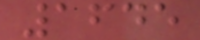1645
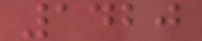1420
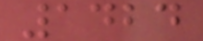1424
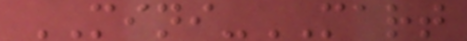MINI-MART
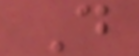D
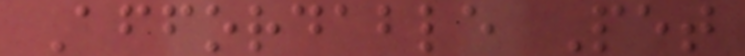Affordable Pet
